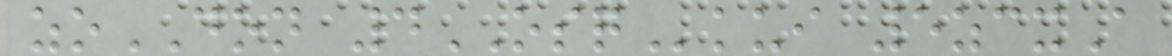zoDON 4OSQkui 5zcxA
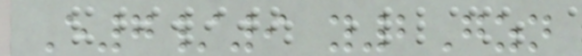E7/9 y2Gzn
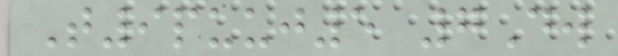T9puuj5 7Dw
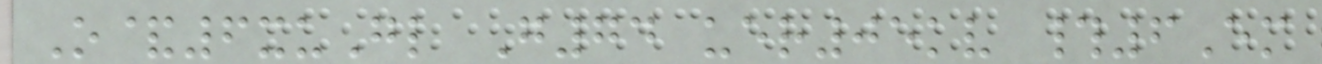O&6xuGl G74 uer05kv #6Em
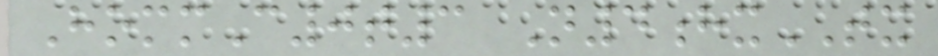HommC0t3 N4hxTX
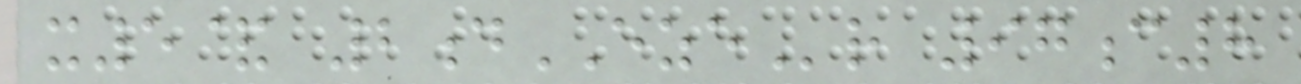x5& 2dEZEr 97c8
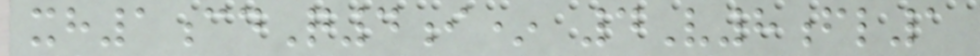xh1cdQ4i* 4V8fl1
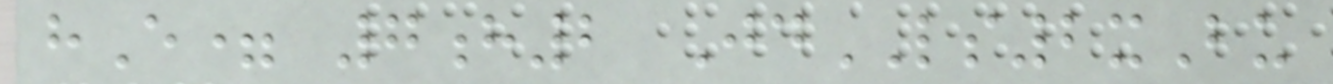hE= 7h2 JdLS2xBu
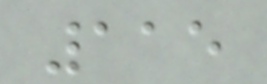115
